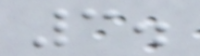3.
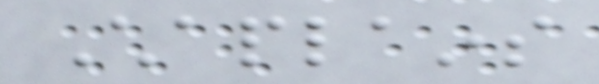Chaplains
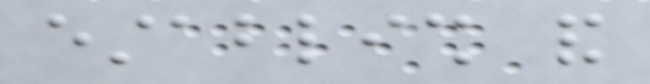establish and
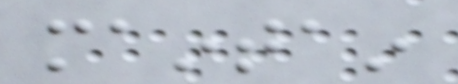maintain
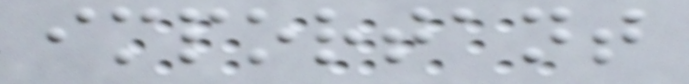important
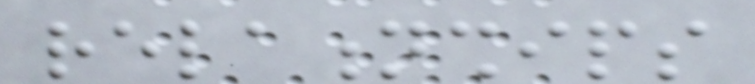relationships
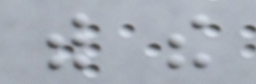with the
